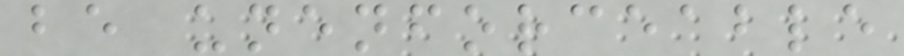be unenforceable
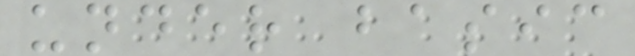under basic
